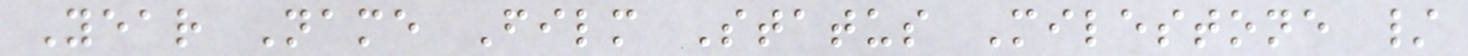Year Name Film Status Milestone /
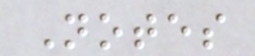Notes
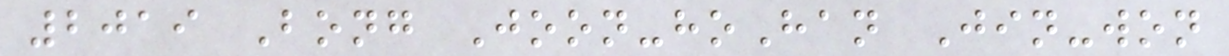2019 Bong Joon-hoHan Jin-won
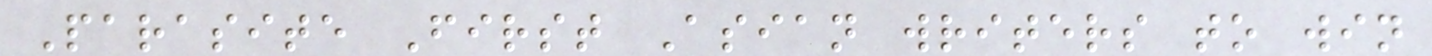Parasite First Asian writers to win
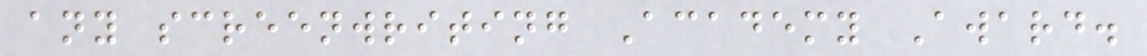any screenwriting Academy Award.
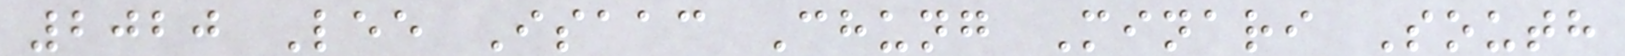2020 Lee Isaac Chung Minari South
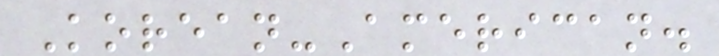Korean-American.
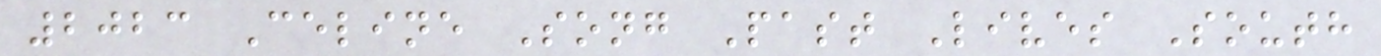2023 Celine Song Past Lives South
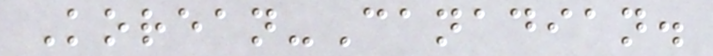Korean-Canadian.
